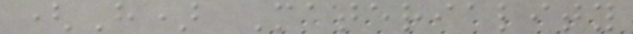(H) Materiality
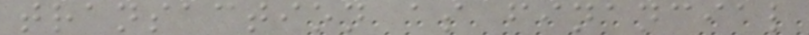transaction as financial
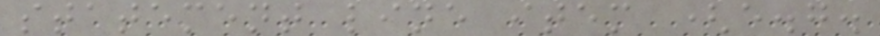statement line item (e.g.
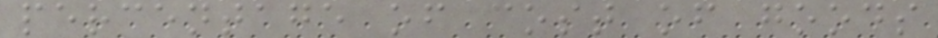percentage of cost of goods
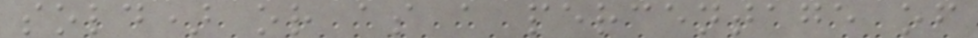sold) or as a percentage of
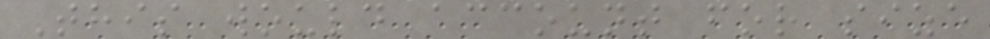This would account for size
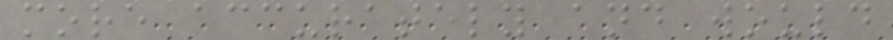more accurately and would
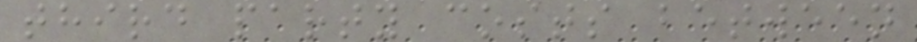third party costs between
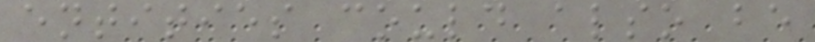entities could also be
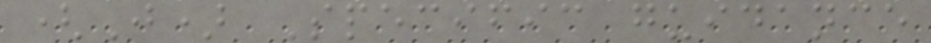(J) Specific guidance
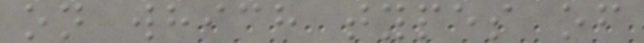on which types of
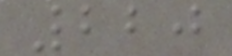220
